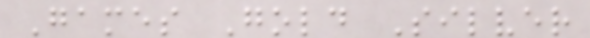Games Gold Silver
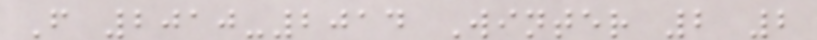F 2010-2014 Winter 2 2
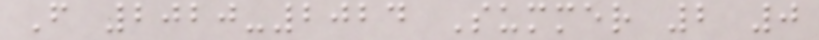F 2020-2024 Summer 2 0
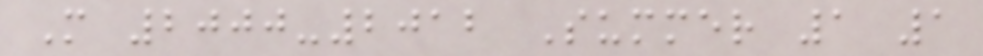M 2000-2012 Summer 1 1
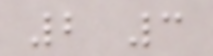2 3
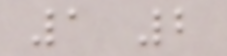1 2
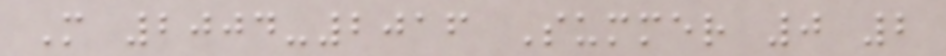M 2004-2016 Summer 0 2
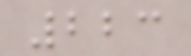223
